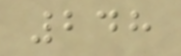248
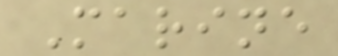Marine
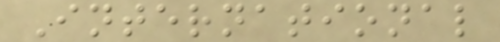International
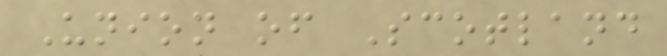Union of Scotland
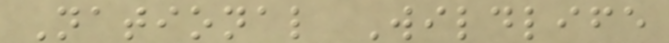National Wildlife
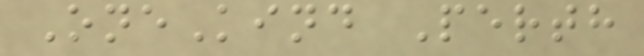OneKind Perth
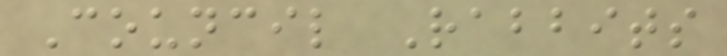Council Rabbits
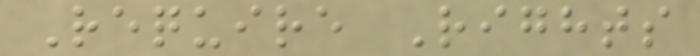Require Rights
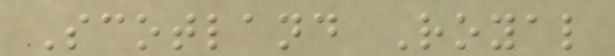Scotland Royal
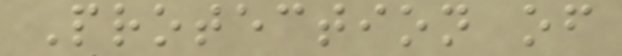Protection of
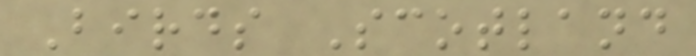Birds Scotland
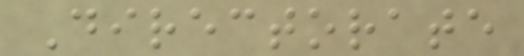Directorate
